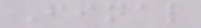Final
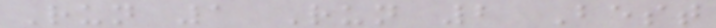Run 1 Run 2 Best
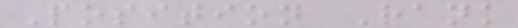Position Rank
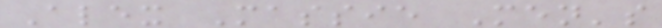Alex Massie Men's
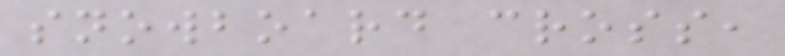snowboard cross,
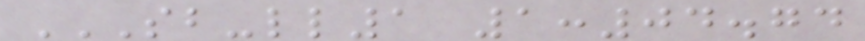SB-LL1 1:04.74
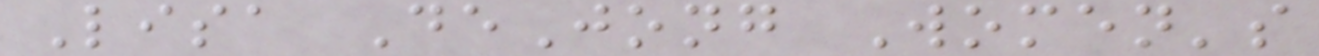Lisa DeJong Women's
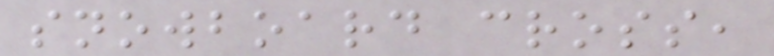snowboard cross,
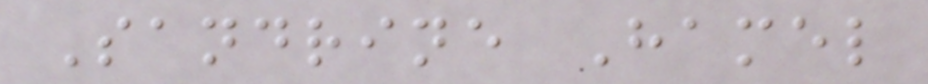Sandrine Hamel
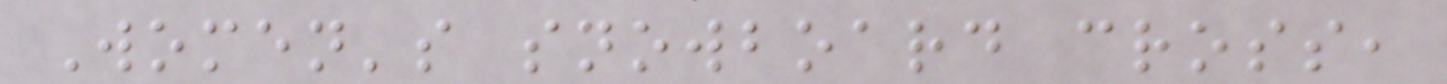Women's snowboard cross,
